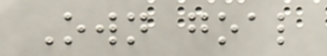Own goal
